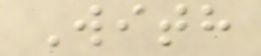With
